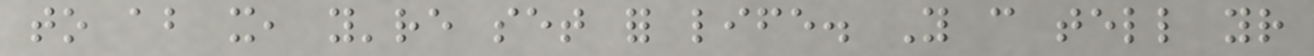to about it, you're set for life. You can tell your
